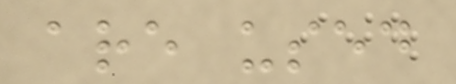are used
